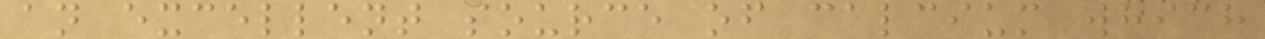an excellent source of calcium which
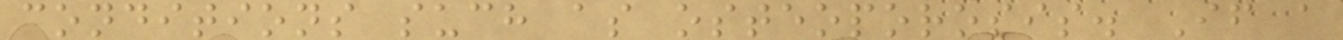conditions such as osteoporosis. If a
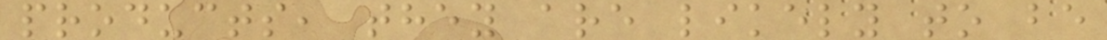products, they are likely to be
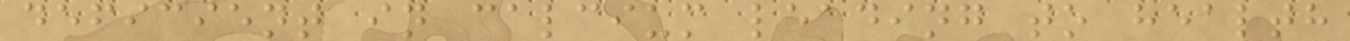deficient in calcium leading to health
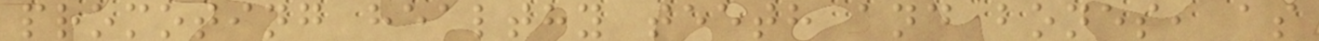promoting healthy teeth and bones, as
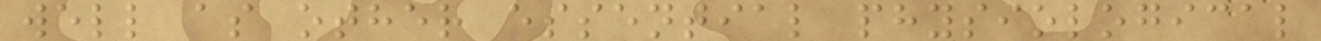well as other essential physiological
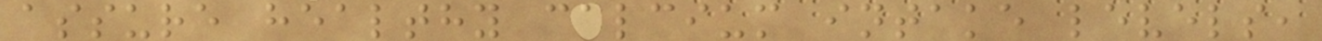assure healthy calcium intake levels,
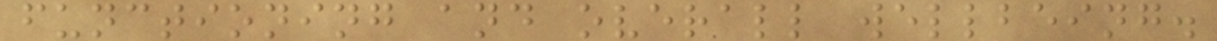functioning and overall wellbeing.
